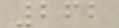262
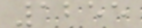1255
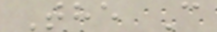The C
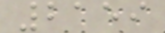2159
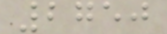2750
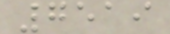7519
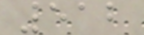512
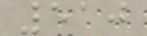510
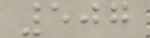507
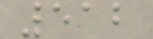512
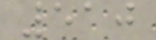510
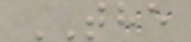THE
